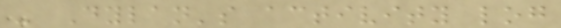- Dylan's activity log
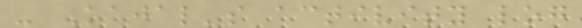- Kajal's activity log
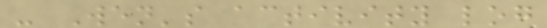- Wen's activity log
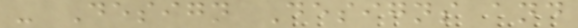- Design Designs and
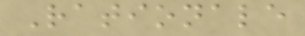Rationale
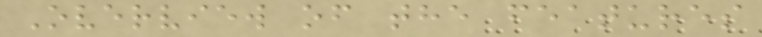Overview of the features
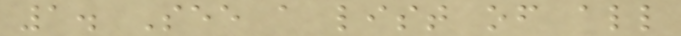1. See a list of all
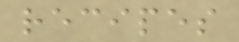recipes
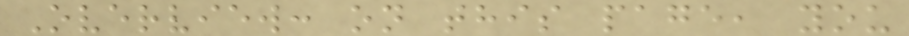Overview: on this page, you
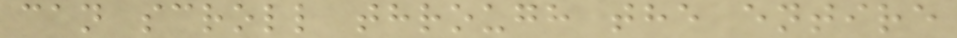can scroll through the entire
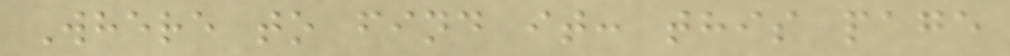Where to find it: this page
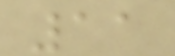11
